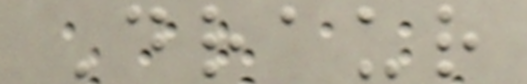Draur
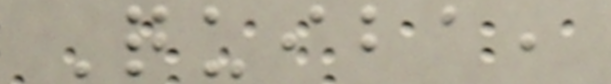Quiba,
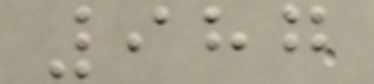987
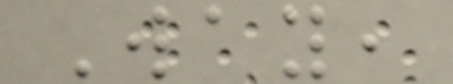Way,
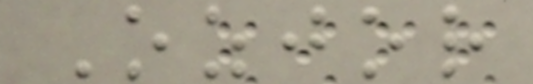Ozjor
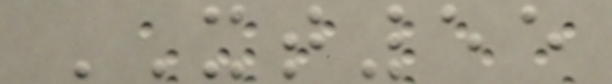XT55
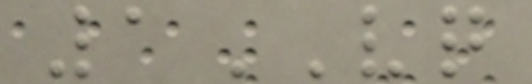1VQ
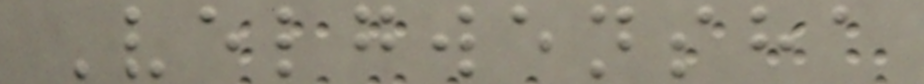Velgwensha
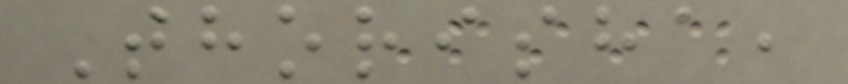Thorisha,
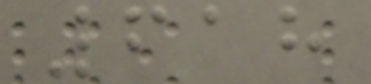618
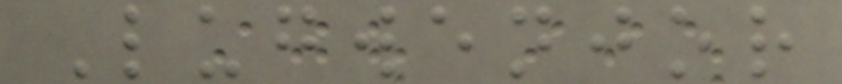Lugwenjor
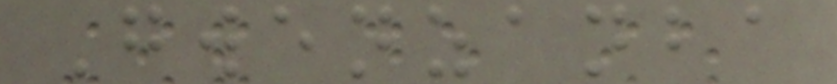Gwenzanba
